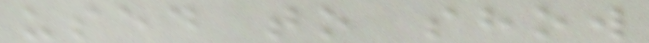used to show
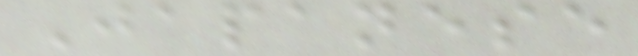Japanese
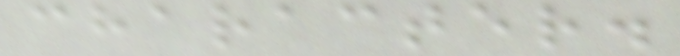character.
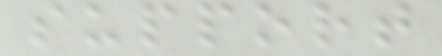support
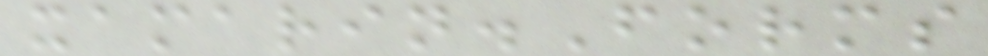xamarin.Forms
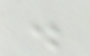.
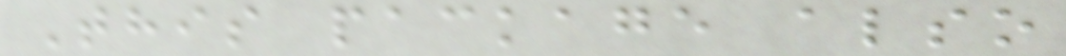This package also
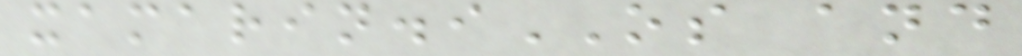xamarin.iOS and
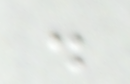.
